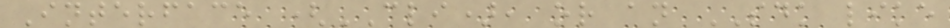Interface (CLI), or an SDK like
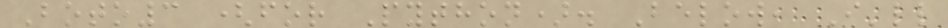Boto3 (for Python). Below, I'll
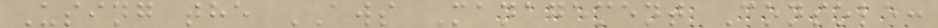Using the AWS Management Console:
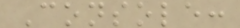Console:
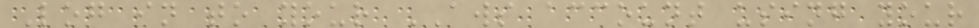Log in to your AWS account using your
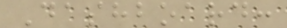Dashboard:
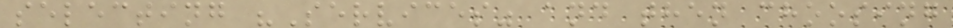selecting "Services" and then choosing
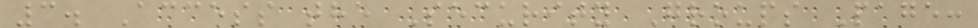3. Access the Security Groups Page:
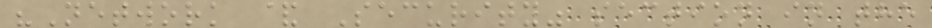"Network & Security" section in the
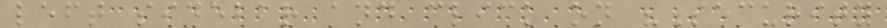left sidebar and click on "Security
